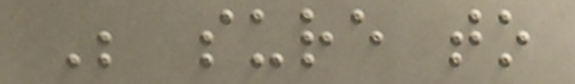Be sure to
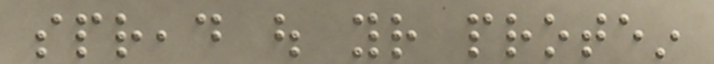spread out your protein
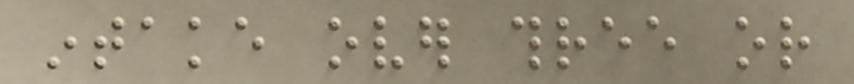intake over three or
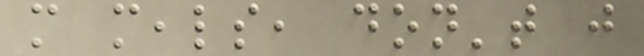more meals, don't just
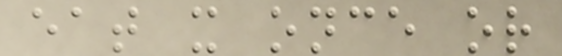eat it once or
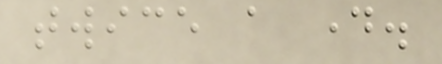twice a day.
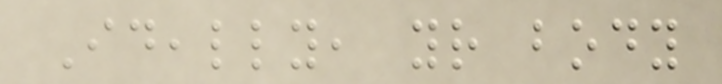Ideally, your body
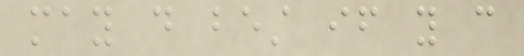may do best if you can
